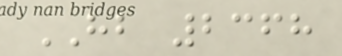HB 2368
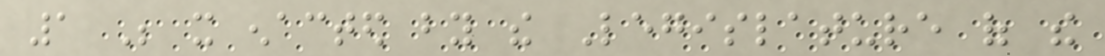1 Be it enacted by the Legislature of the
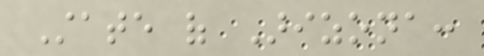State of Arizona:
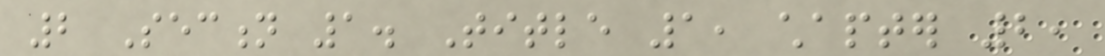2 Section 1. Title 1, chapter 2,
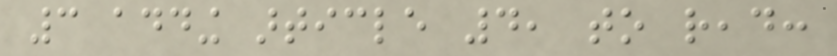3 adding article 4, to read:
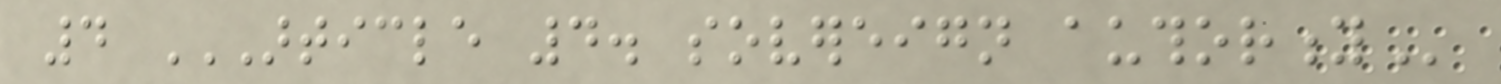4 ARTICLE 4. SOVEREIGN AUTHORITY
